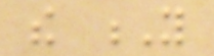the Y
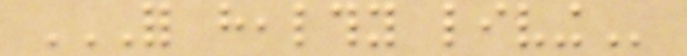FOR HEALTHY LIVING
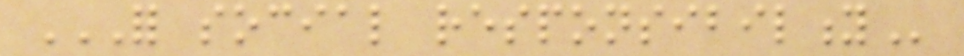FOR SOCIAL RESPONSIBILITY
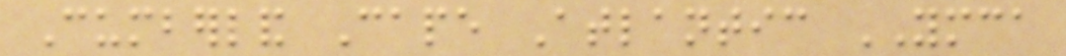Cumberland Cape Atlantic YMCA
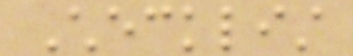Checklist
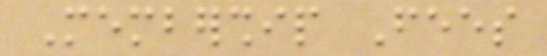Membership Fees
